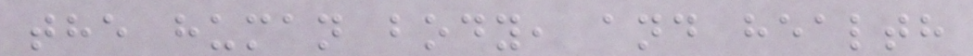the human body, and health
